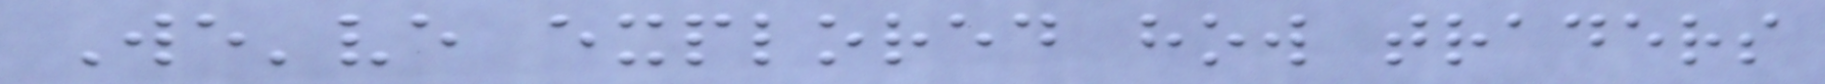We've explored how traders
